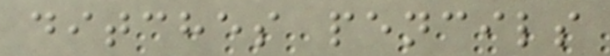ditches pencils
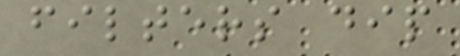filters dip
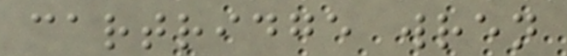cartridge wren
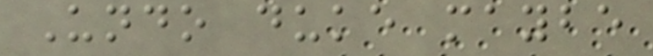Undo duke maybe
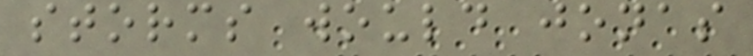storms would jonas
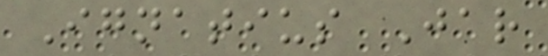Ignatius Jar
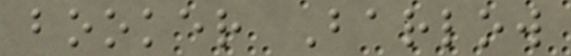booker Barlow
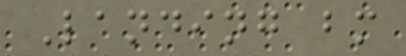Landing bm
